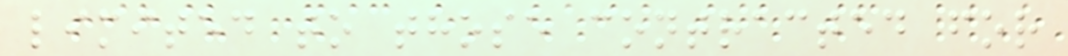limited to those contracted for
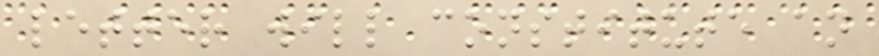letter will constitute an
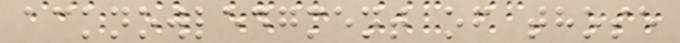acknowledgment of those
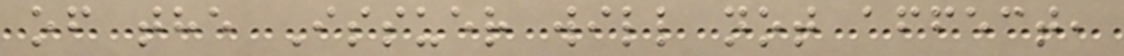of the Issuer will not affect,
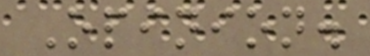Opinion.
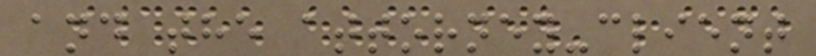and the attorney-client
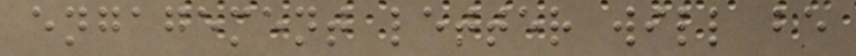engagement letter will be
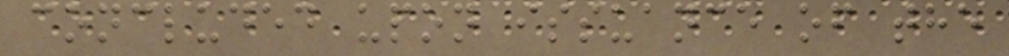concluded upon issuance of the
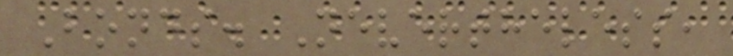Bonds. Nevertheless,
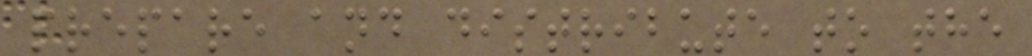prepare and distribute to the
